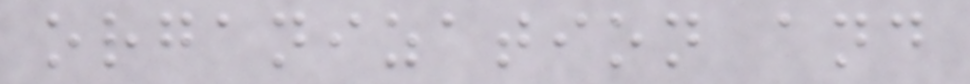organization and
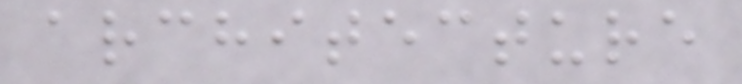architecture
